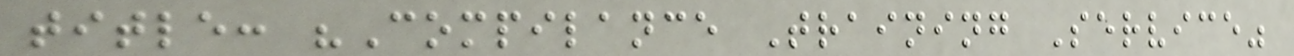title: "Compilance Training Service"
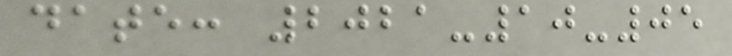date: 2021-10-05
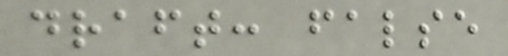draft: false
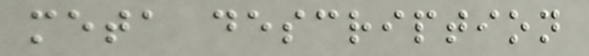meta description
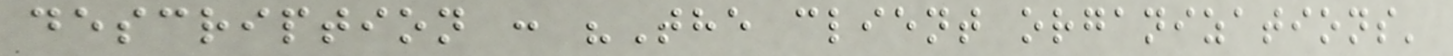description : "The client organizations'
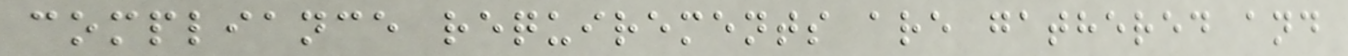compliance requirements are gathered and
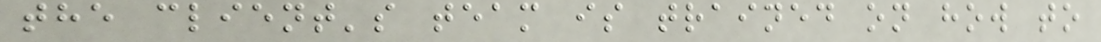the client's team is trained on how to
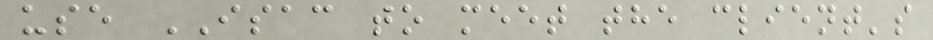use ISAC to meet the client's
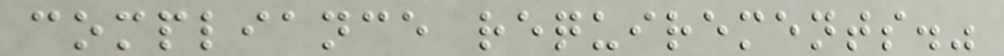compliance requirements."
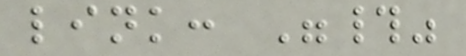link: "#"
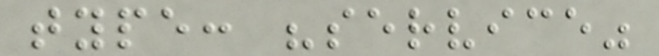type: "service"
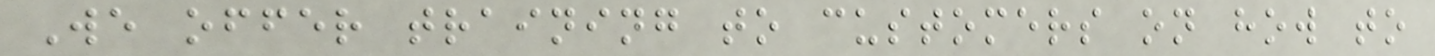We offer training to customers on how to
